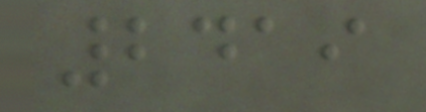2419
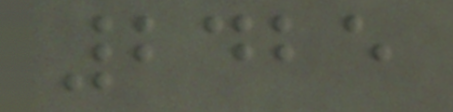2425
